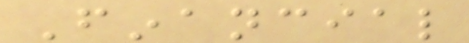Financial
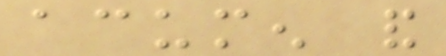acumen and
